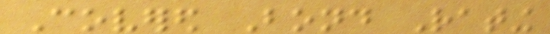Covered Bond Rating
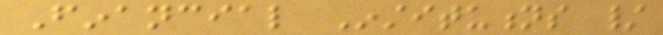Financial Institutions /
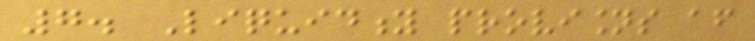7. Liquidity provisions after
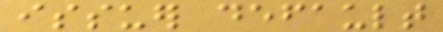issuer default
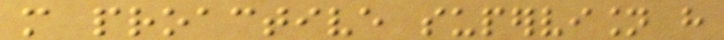more proactive supervision have
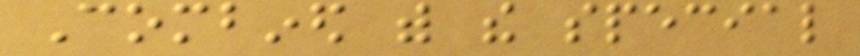Combined with the special
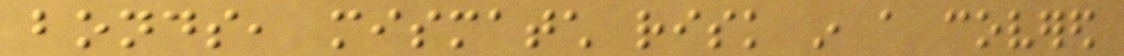bonds, mismatch risk in a covered
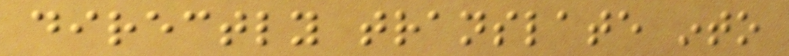directly translate into
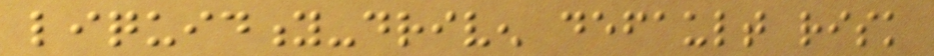liquidity-driven default risk
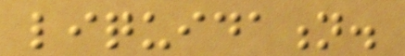liquidation.
